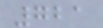721
